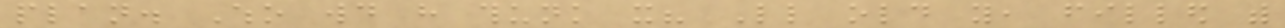plan. Who would have thunk it? Little old you, filled with
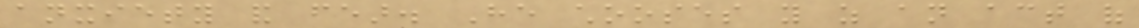anxiety and fear. He chooses you as an act of
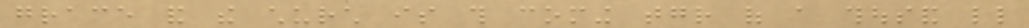grace and the church is this coming together of a thousand little
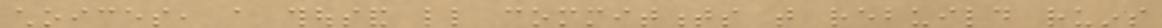choices, a thousand little commitments that rebuild ruins
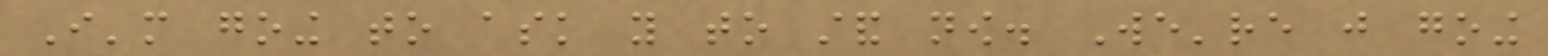I'm going to ask you to stand now. We're just going
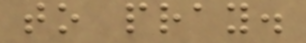to pray.
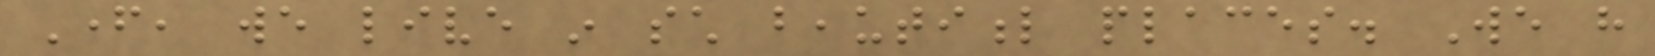Father, we live in such beautiful places. We have
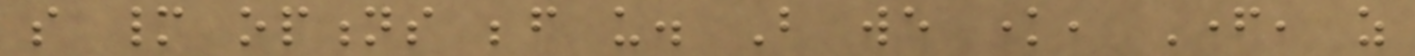so many options before us. But we know, Father, as
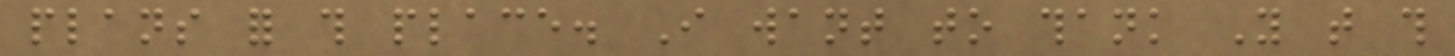plans for this place. I want to thank You that this
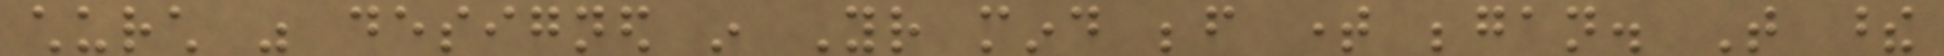church was designed in Your mind before time began. That these
